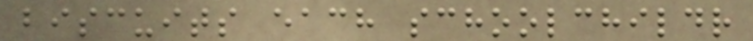biscuits each schoolchildr
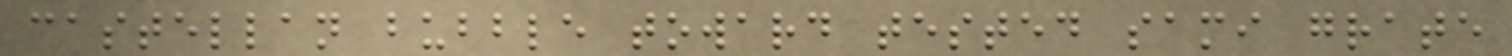castellan bubble toward tested sami grate
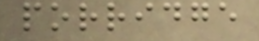porridge
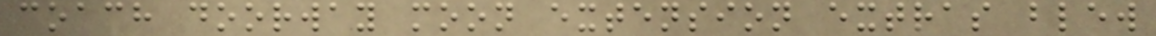coach doorway moon extension extras blew
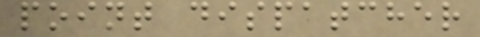point dispatcher
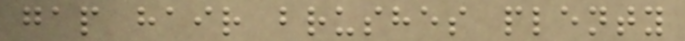gap hair brushes plenty
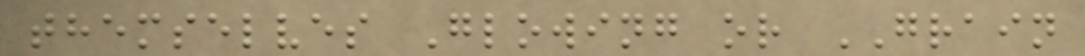themselves Glowing or GRAIN
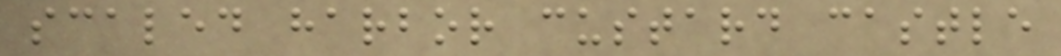scaled harbor custard castle
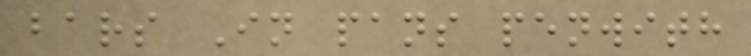bars In pans penwith
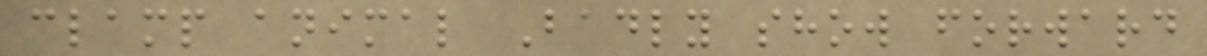clamp animal Badly show forward
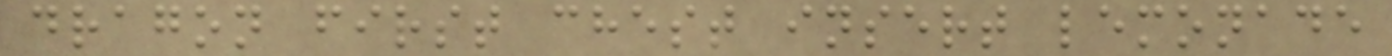dragon first chest insert lemonade
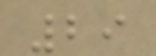29
